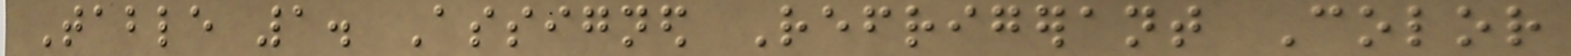Table 1. Assigned Refrigerant Color
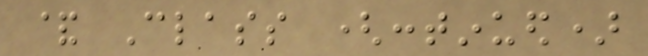& Class (continued)
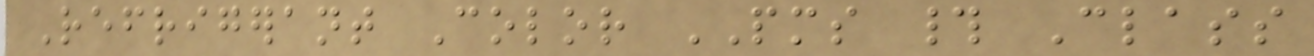Refrigerant Color PMS # Class
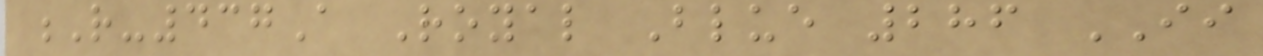R-437A Royal Blue 286 II
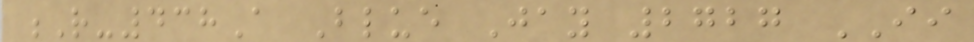R-438A Blue Jay 2727 II
